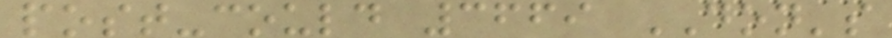post-could 3669 DON's
